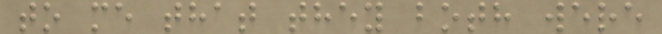to me that they both were
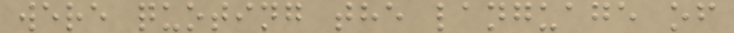were quoting the language of
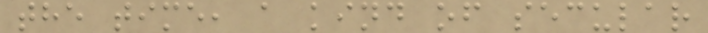the time, a kind of secular
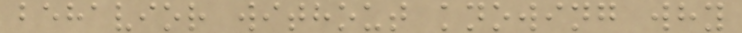behavior without knowing why
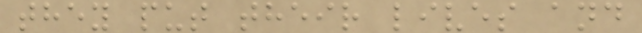they put their lives and
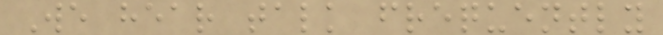We hear talk frequently
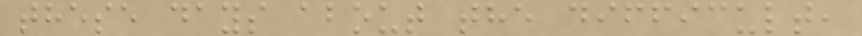these days about the difficult,
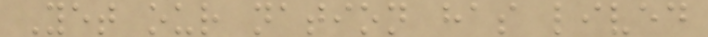Yet our nation has lived
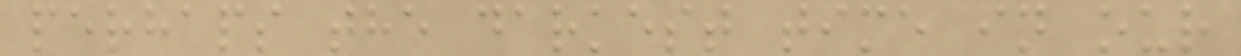perhaps the darkest time in our
